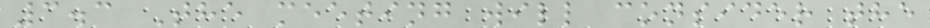3.3 The meeting will consider the
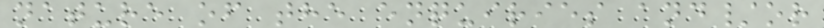nature of the enquiries and/or
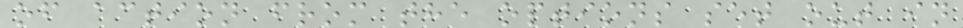of action from the options set out in
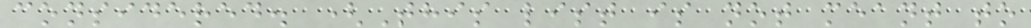considered. (This list is not meant to
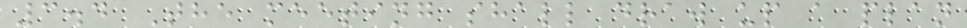3.4 The meeting shall draw up a plan
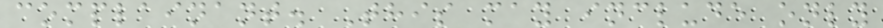complainant. This may include only
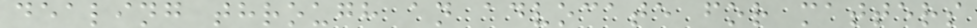dealing through an advocate for matters
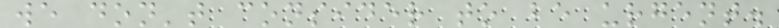we don't consider to be urgent.
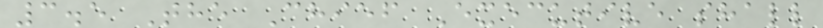3.5 The Chief Executive shall
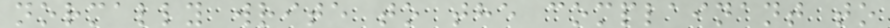normally write to the complainant to
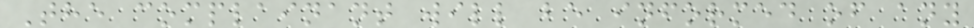The complainant will be informed of any
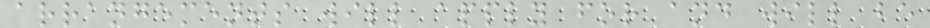arrangements will apply for and will be
